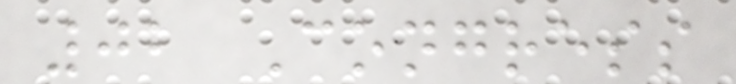02 Congress
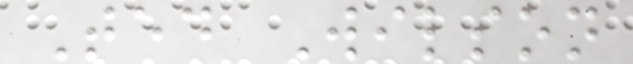Ted Wilson
